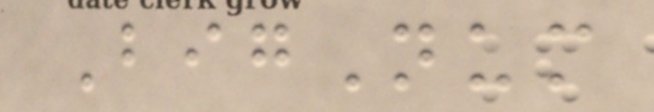BigNum
